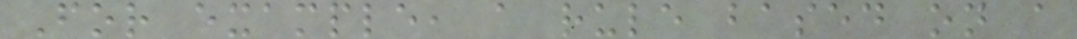For example, a rule based on a
